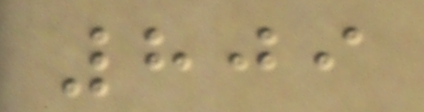809
